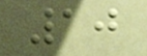10
